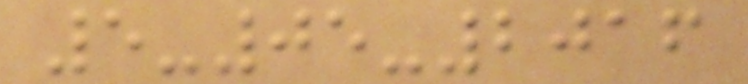5-05-2016
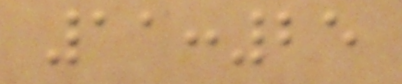11:25
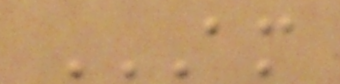AM
